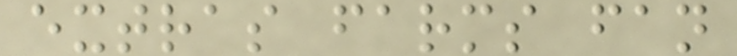extras farms fan
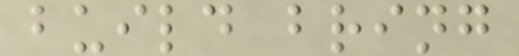build bring
